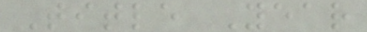Title Year
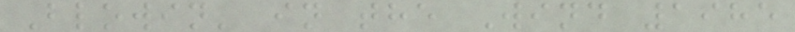Blowin' in the Wind 1985
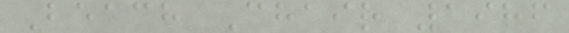Beach Chair 1986
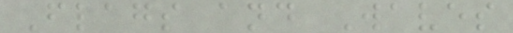Flags and Waves
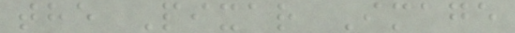the Pixar Image
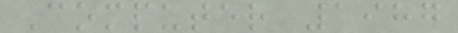Computer 1987
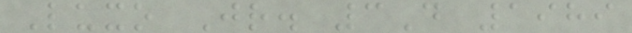Luxo Jr. 3D 1989
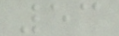53
